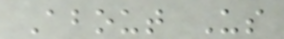About Us
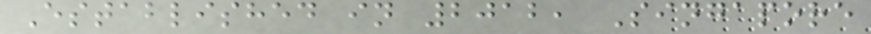Established in 2012, Singapore
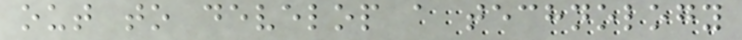out to develop a technology
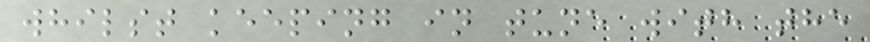whilst keeping in tune with the
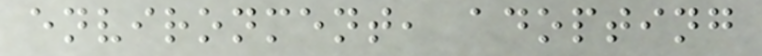environment, adopting
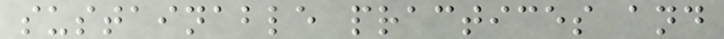sustainable practices and
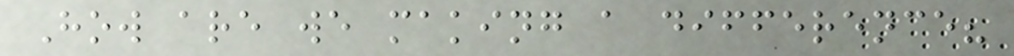How are we making a difference?
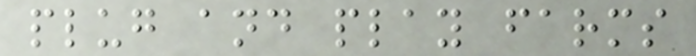plug and play farms
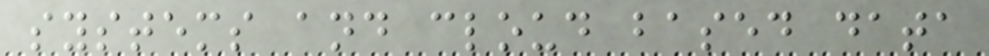systems and cloud based data
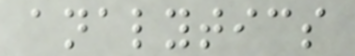analytics
